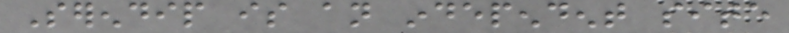Serendip is an independent site
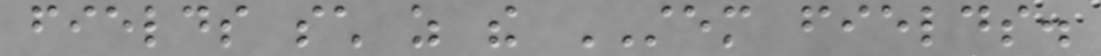fields such as the STEM fields.
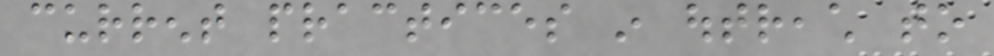current practices in outreach to
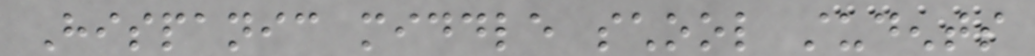Hispanic middle school students
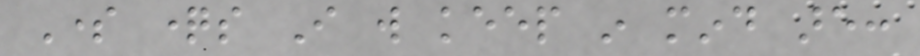Some questions I will keep in mind are:
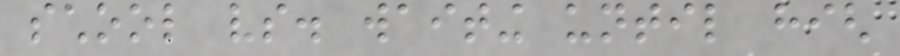school vs. waiting until high
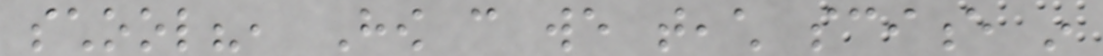school?, How can we teach science in
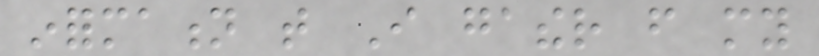information that I gather from my
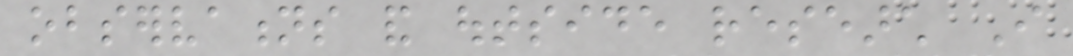observations and outside research I
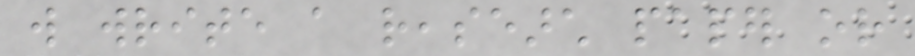will write a reasearch paper or
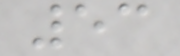53
